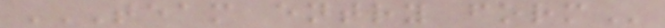TEAM ENTRY FORM
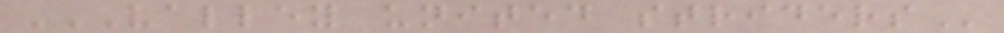VALLEY UNITED STRIDERS
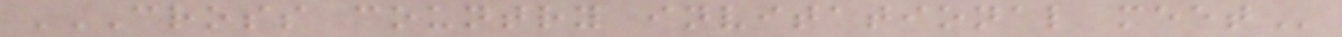CROSS COUNTRY INVITATIONAL MEET
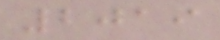2019
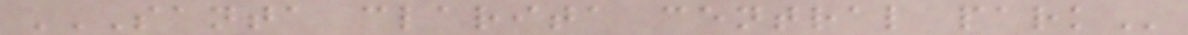SANTA CLARITA CENTRAL PARK
